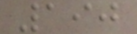190
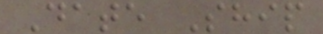Date Ship
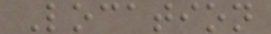Location
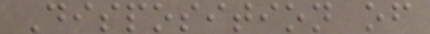Disposition of
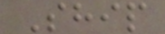Ship
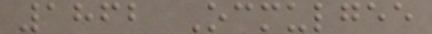1862 Ocmulgee
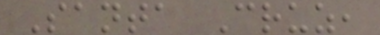Santa Cruz,
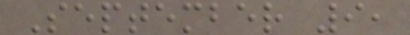September 9,
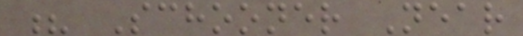? Schooner Near
